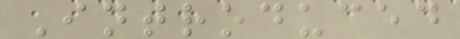Introduced
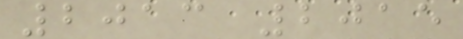2013 2015
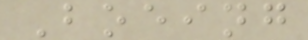Boeing
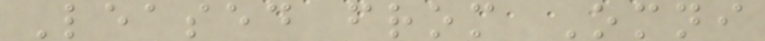Leased from Omni
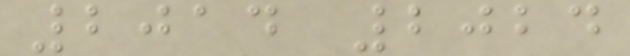2014 2024
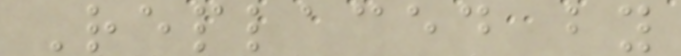Replaced by
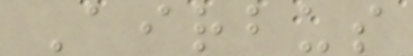Airbus
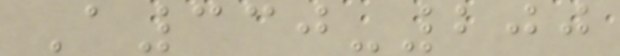A330-200
